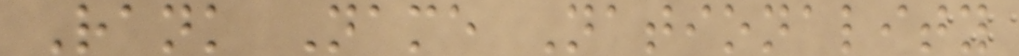Rank Name Nationality
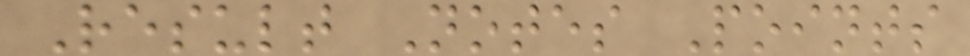Result Notes Points
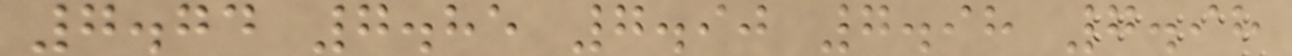7.74 7.85 7.90 7.98 7.98
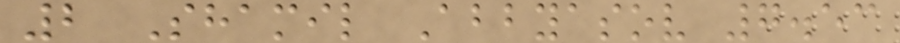2 Shamil Abbyasov 7.53
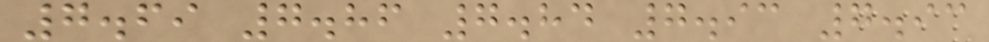7.69 7.86 7.84 7.93 7.93
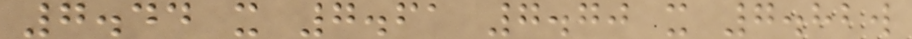7.44 x 7.61 7.70 x 7.82w
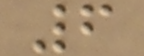6
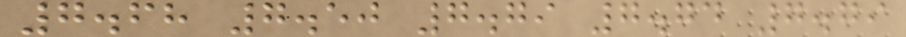7.68 7.50 7.79 7.74 7.79
